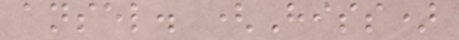ansel. (Hiss)
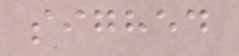sighed
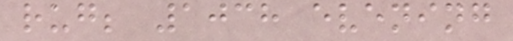rug; 1038 evening
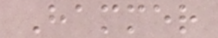Hammer
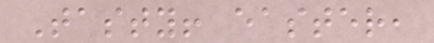Tasty! easter,
